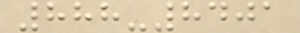888-8401
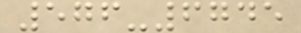576-6745
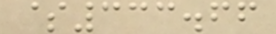$333.66
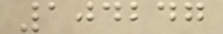104247
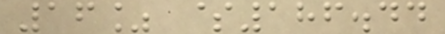16% $186.44
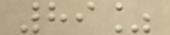89%
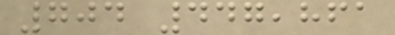704 447,861
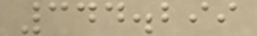344.299
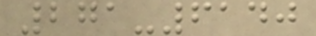271-6140
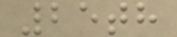25th
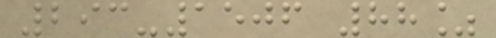293-1506 88%
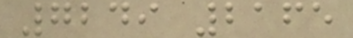7249 2165
